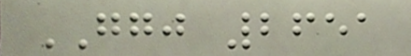GGJ 2651
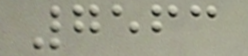7563
